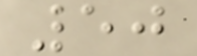50
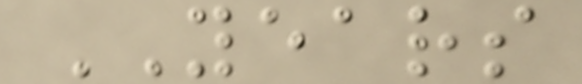YEARS
